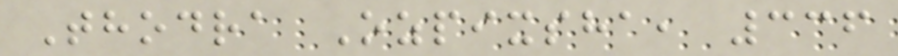Thodra Ozpixsha, 336
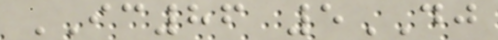IC86 5DJ
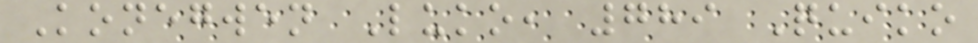Konegwen Luko, 789 Quiko
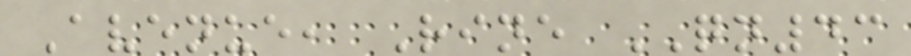Avenue, Rine QN43
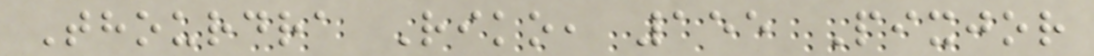Thourdra Riko, 155 Pixjor
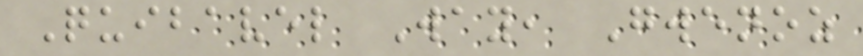Quibavel Way, Gwenoz
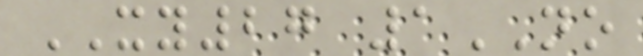XY27 1NO
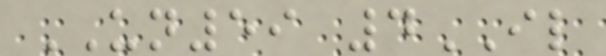UN59 4IL
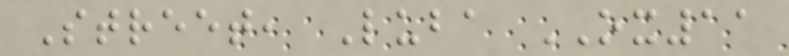Street, Luba OX11
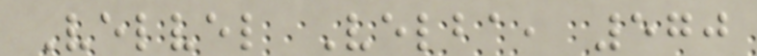Velvel Velba, 570
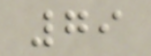79
